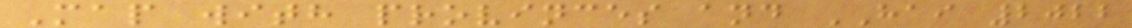Map with provinces and HAI 2022
